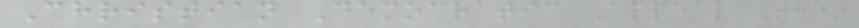Christian Democratic Appeal Theo
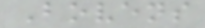Bovens
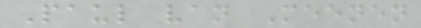Paul van Meenen
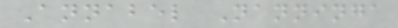Annabel Nanninga
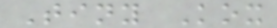Tiny Kox
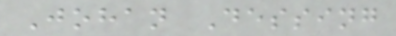Johan Dessing
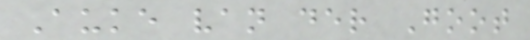Auke van der Goot
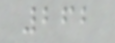262
